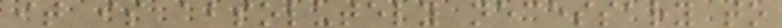it is absolutely necessary to
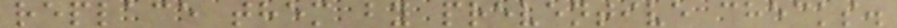replace them by preventive checks.
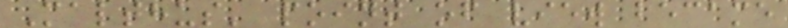Malthus' point of view became
